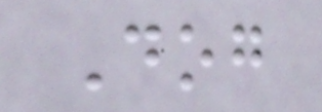Dog
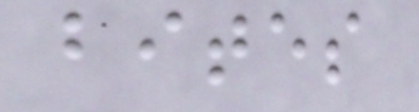bites
